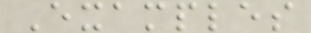Examples
